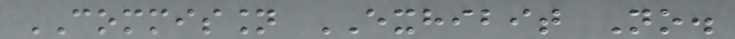COMMISSION EXHIBIT No.
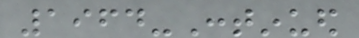1964-Continued
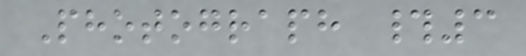Photograph #3
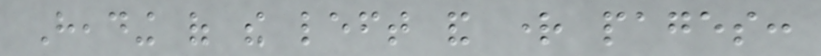Heading of the left and right pages:
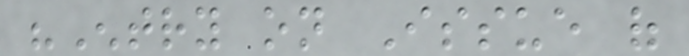"Entry on Issue of
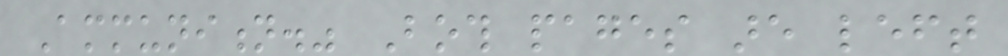Ammunition." Both pages are left
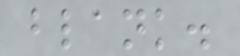blank.
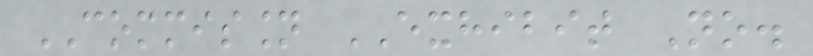COMMISSION EXHIBIT No.
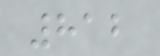812
